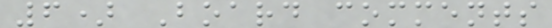6) Board comments
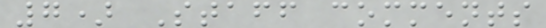7) Staff comments
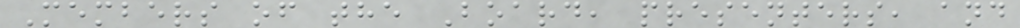Members of the Board, presenters, and
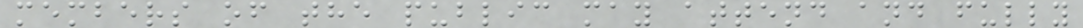members of the public may attend and fully
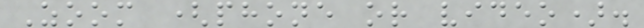Zoom (phone or video).
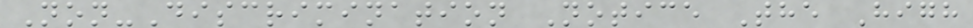Non-Discrimination Notice The High
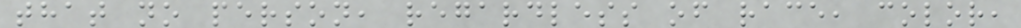that no person, regardless of race, color,
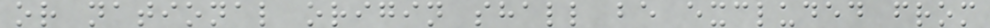or national origin shall be excluded from
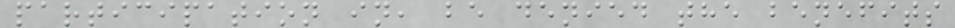participation in, be denied the benefits
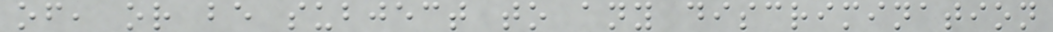of, or be subject to any discrimination
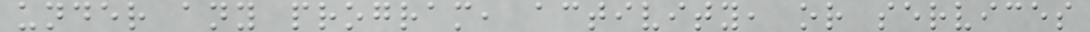under any program, activity, or services
